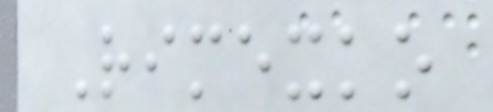Rimexko
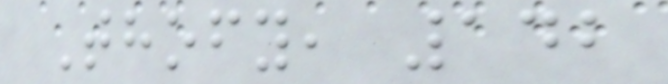Thofy, 142
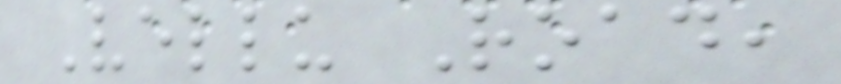Vellu Road,
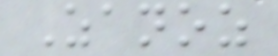Zanoz
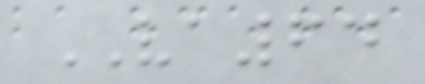VA64
